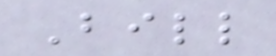Bill
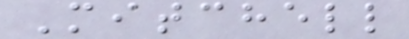Mitchell
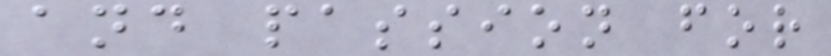and passion for
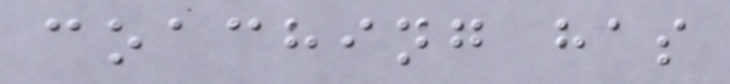coaching has
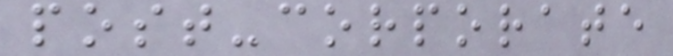post-corporate
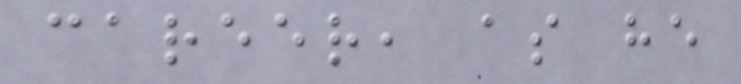career, as he
